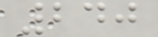240
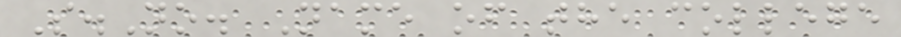S.No. Name of the college
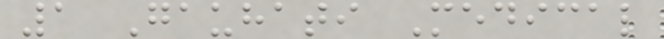1 Gauhati Medical
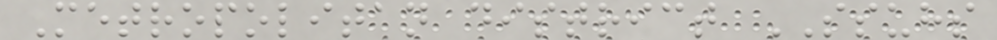Metropolitan district SSUHS
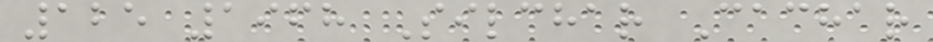125 1968 Silchar Cachar
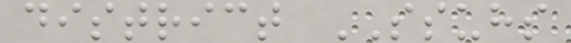district SSUHS
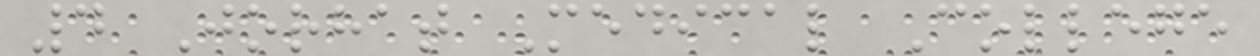4 Jorhat Medical College
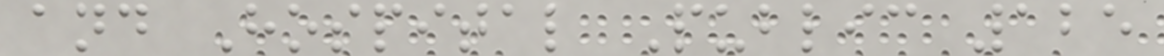and Hospital Public 125
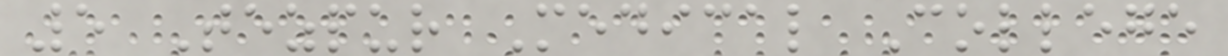5 Tezpur Medical College
